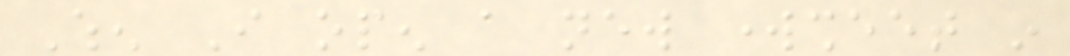When I open a new worksheet in
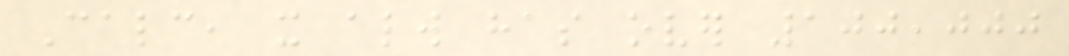Calc, it always has over 100,000
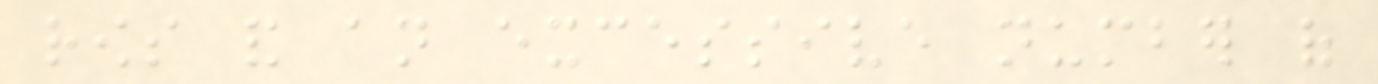rows and an excessive number of
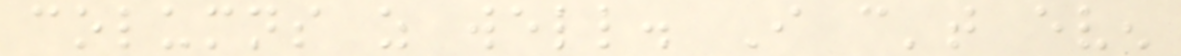columns as well. I can't even
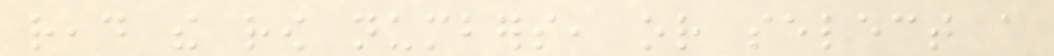read the row numbers, or select a
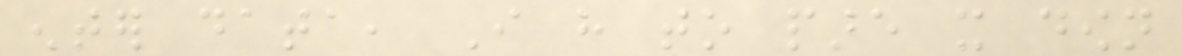enter data, I have to pare it down
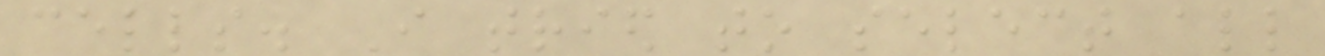cells. I tried to select all
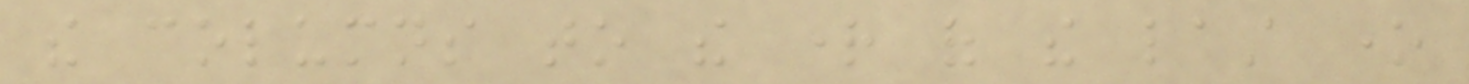the columns to the right of the last one
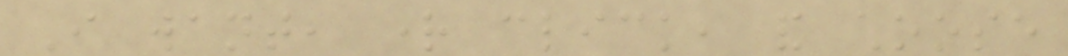I want, right click, and choose
